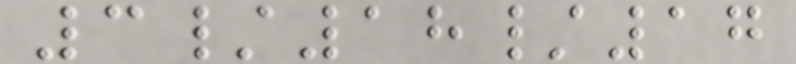3/18/17
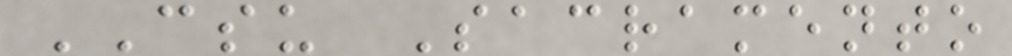CSU Sacramento
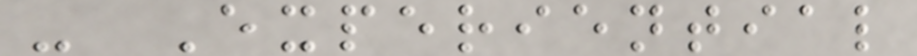- Experiential
